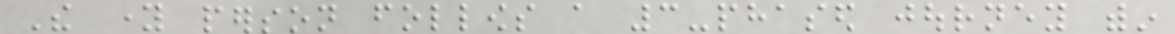The young person follows a 3-phased journey within
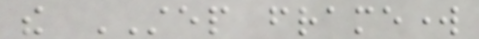the STEP framework
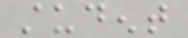student
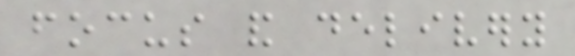focus and delivery
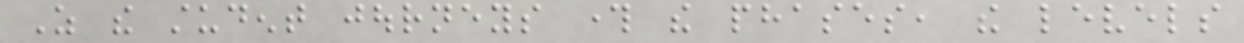As the student journeys through the phases, the levels
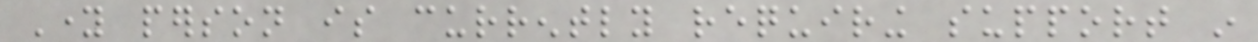Young person is currently requiring support in
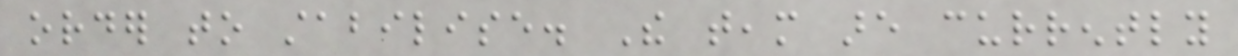order to stabilise. The team are currently
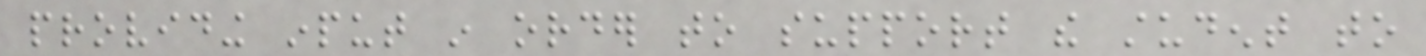providing input in order to support the student to
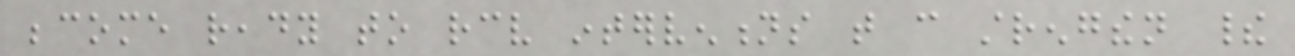become ready to receive interventions that can strengthen their
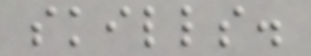skills.
